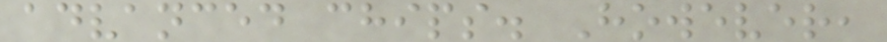advanced chips. However,
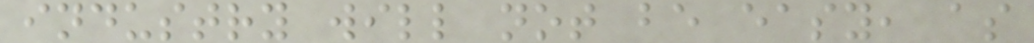industry will not be easy, as
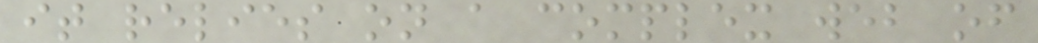it relies on a complex web of
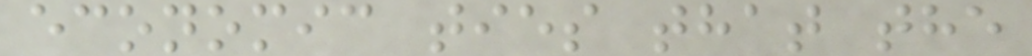economic ties that the
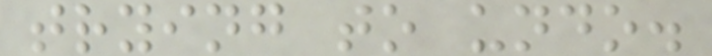trying to undo.
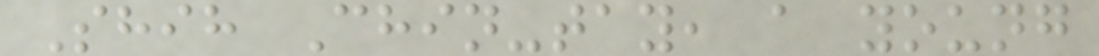Shih Chin-tay, a young
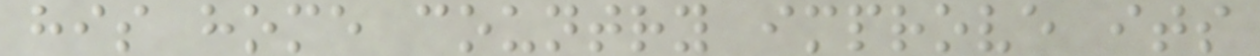his home country improve its
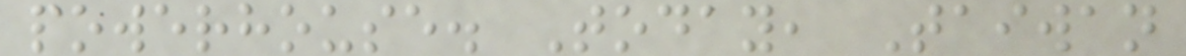powerhouse. Today, Taiwan
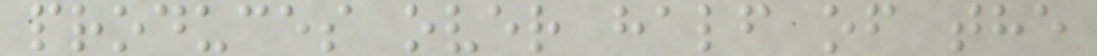produces over half of the
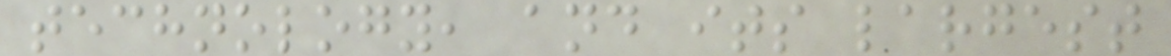technology, and its largest
